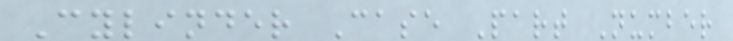Cylinder Case Part Number
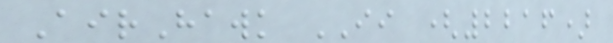AirHawk II (2216)
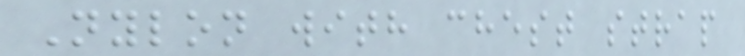Nylon with chest strap
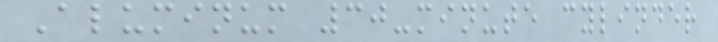Aluminum 30-minute cylinder
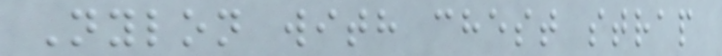Nylon with chest strap
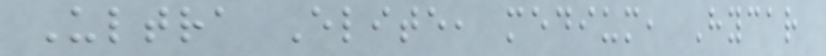Ultra Elite, medium, Hycar
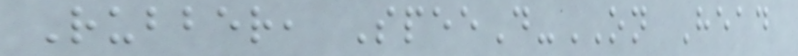Rubber, SpeeD-ON Head
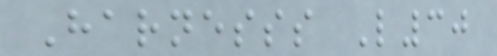Harnesss L30
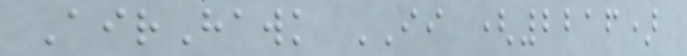AirHawk II (2216)
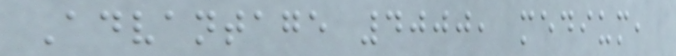Advantage 4000, medium,
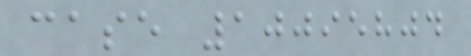case 10095804
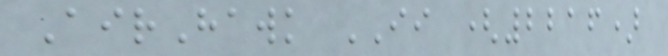AirHawk II (2216)
